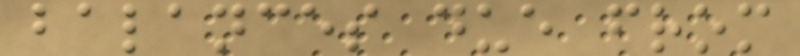balances due from
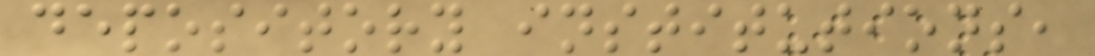depository institutions,
